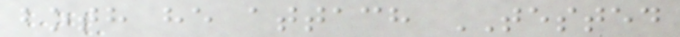both he attach TESTED
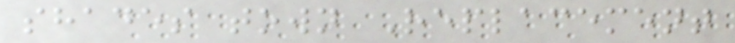shades town Replacement
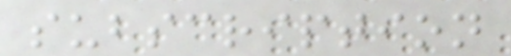subscription
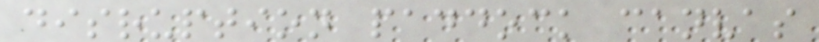disruption paddock canvas
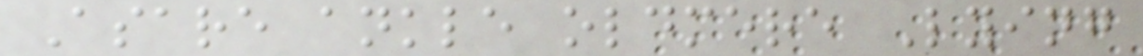Asare ankle oldmere Lying
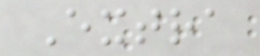Extra
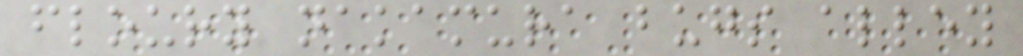floury nakamura bugs alley
